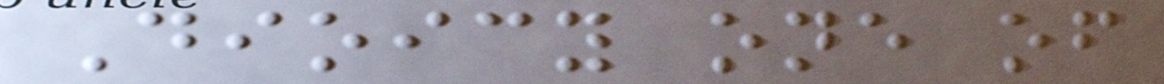Dioicy one of
